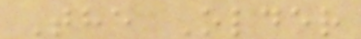The Older
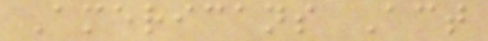Americans Act
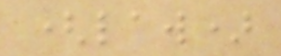(law)
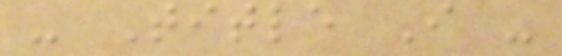- Title I -
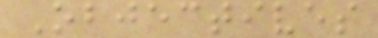Objectives
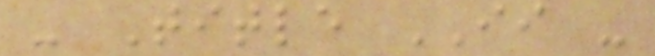- Title II -
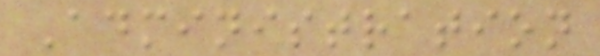Administration
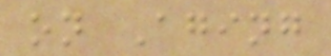on Aging
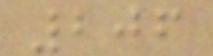206
